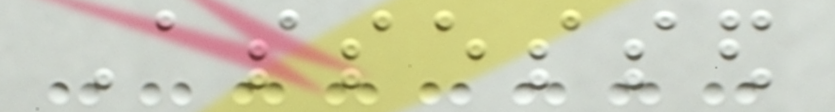Assessed
